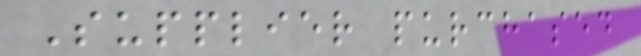Supplier purchased
